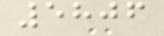5806
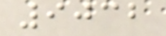9032
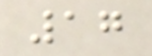17
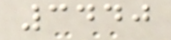3440
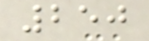250
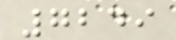7249
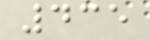435
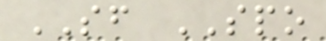SF SPO
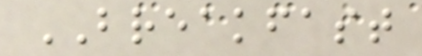BREAKFAST
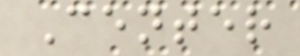Center
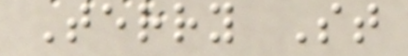Terry St
